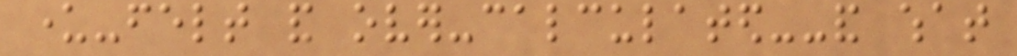under-felt and over-calculated--and what
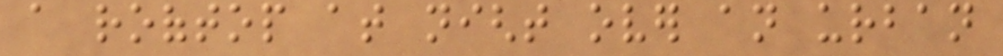a rooftop at night over an urban
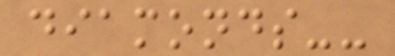diamonds--
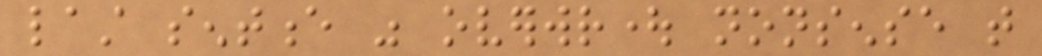last sentence was overwrought nonsense that
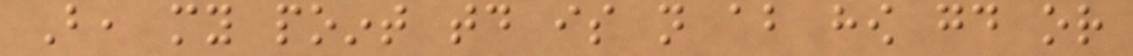But, my point today is not about how good or
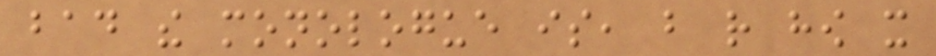bad the monologue is, but rather how it
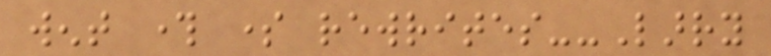went through some rewrites--Larry
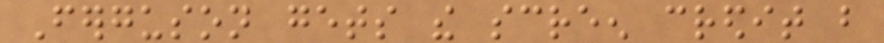Ferguson gets the screen credit but
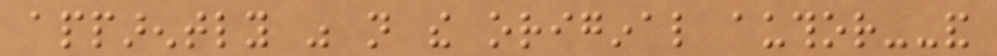apparently was not the original author--and
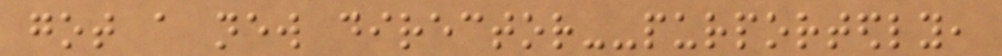got a new director--purportedly,
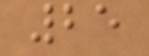25
